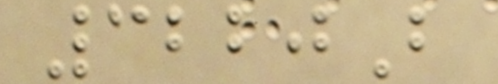3220B
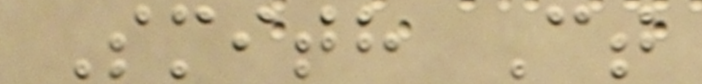Smith Ct
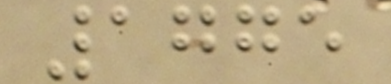1775
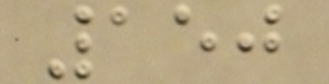150
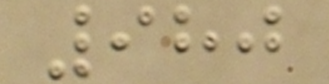980
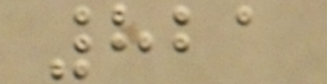821
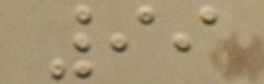99
